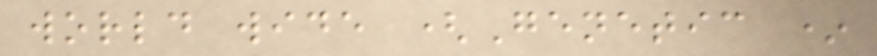world wide (Genetic *
